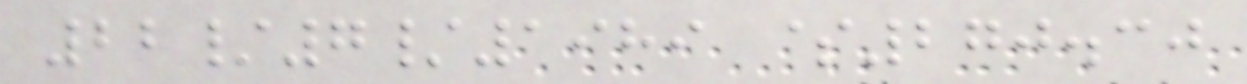22/7/1989 $270.30
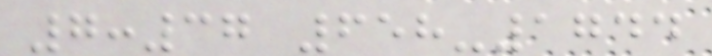7:37 658-1744
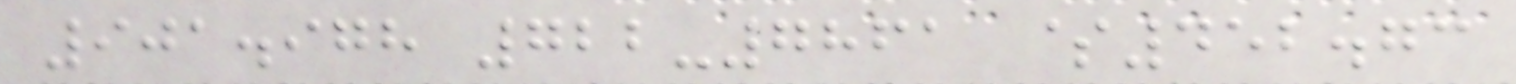901.978 722-7861 $452.73
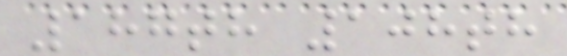187th 108th
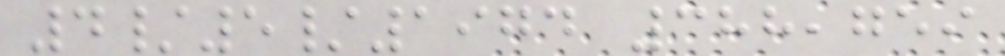4/5/1974 388,759
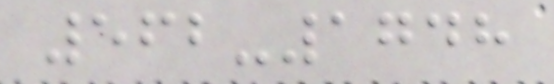562-1748
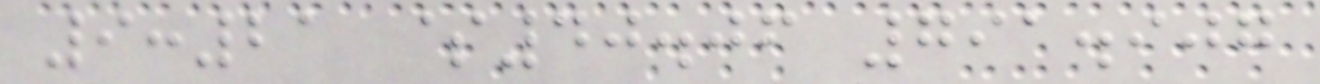9:21 $40.06 791.907
